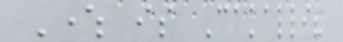Where is Cakalli?
